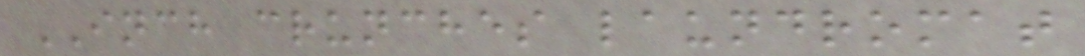INCH crunches laundromat
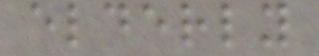elderly
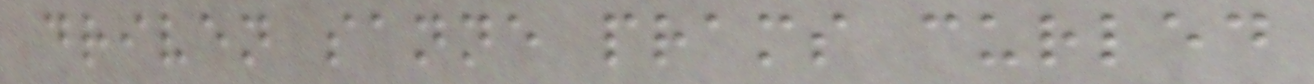driven sanne prams curled
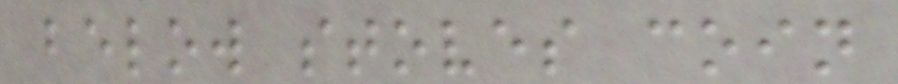below stoves coin
